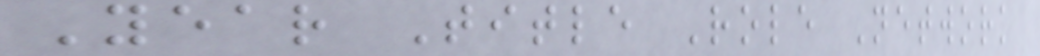Year Title Role Network
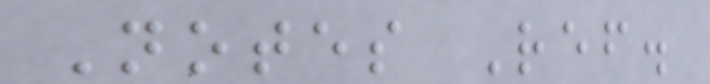Notes Ref.
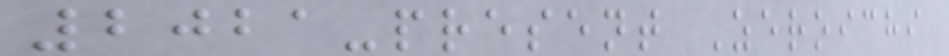2021-present Zeroichi
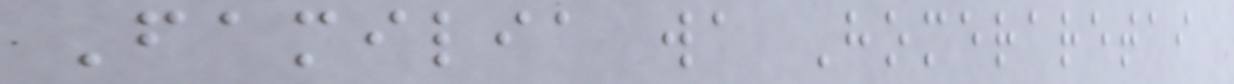Familia wa Homeraretai
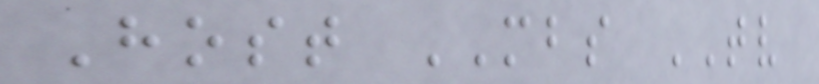Host MBS TV
